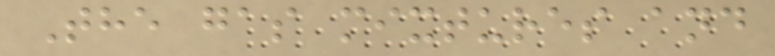The gas mixtures and
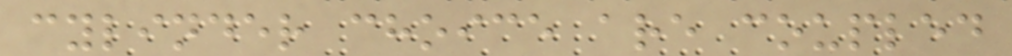cylinder choice are coupled
